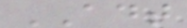ADT
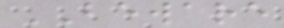BEWARE
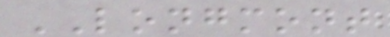LONGMONT
